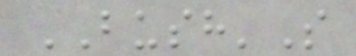BUSH'S
